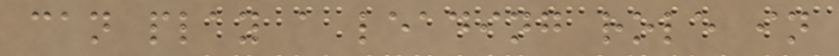can play a leading role in
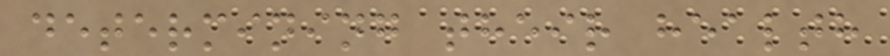determining their health
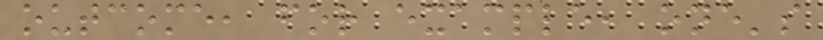outcome, for example, one's
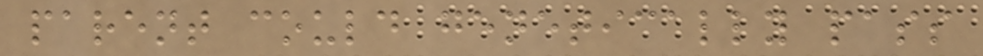parent could genetically pass
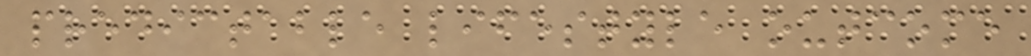predictable lifestyle outcome
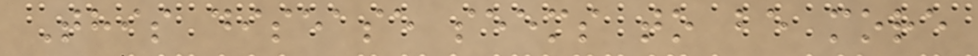This disease seems to be more
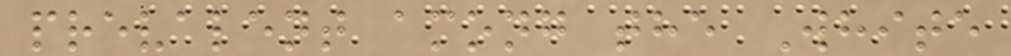prevalent among the White
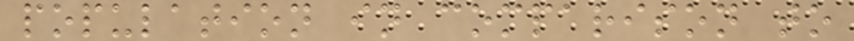population in comparison to
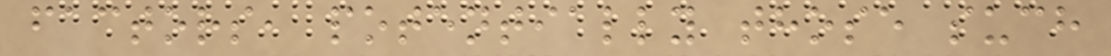factors, potentially those such
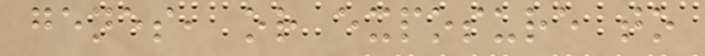genes, or exposure to
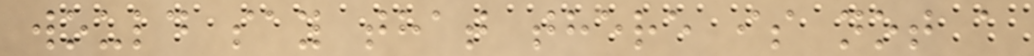would say that there is not a
